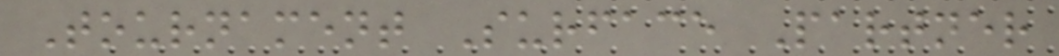Tournament Surface Partner
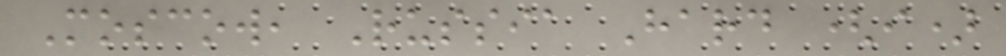Moscow, Russia Hard (i)
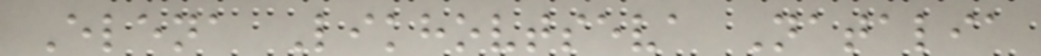Elena Likhovtseva Natalia
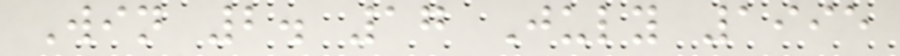Win 2. 17 July 1995
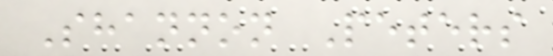Shannon Peters
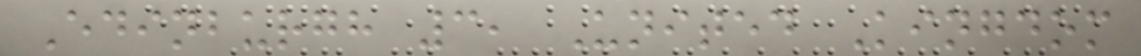Edinburgh 3, United Kingdom
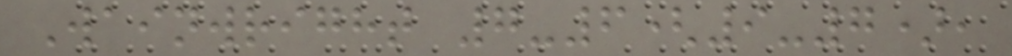Wainwright 7-6(9-7),
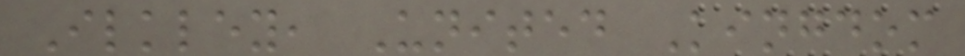Ilkley, United Kingdom
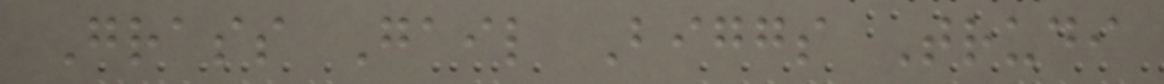Grass Gail Biggs Trudi
